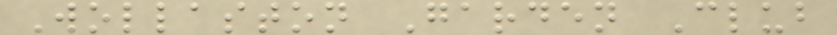Wollaston Garden Club
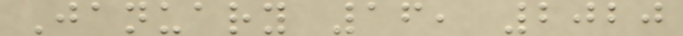January 16, 2020
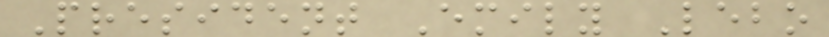President Emily Lebo
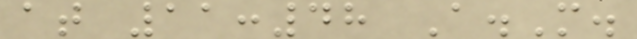at 11:48 A.M.
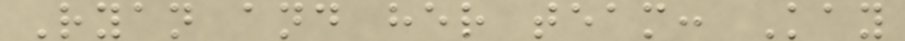Ryan and her team: Kay
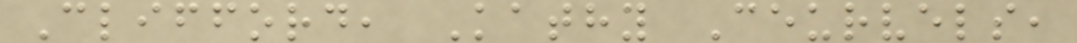Clifford, Kathy Ceurvels,
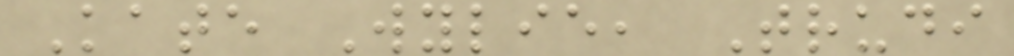Kate Wylie, Trudi
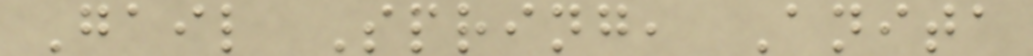Gail Spring, Anita
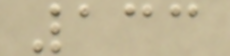133
